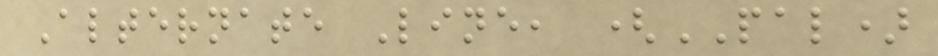Alternate Line, (PAL)
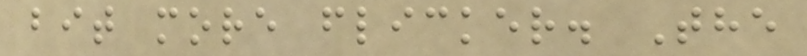bit more flicker. The
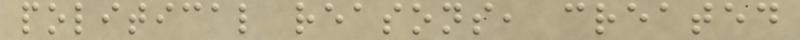political reasons, created
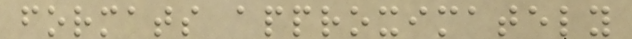formats approximately
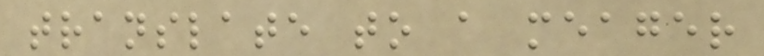translate to a meager
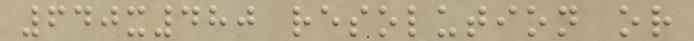640x480 resolution or
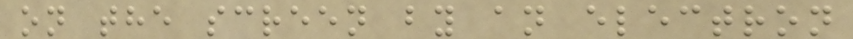on the screen by an electron
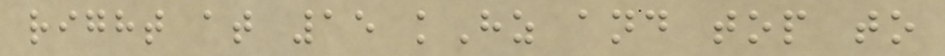right at 15 kHz and top to
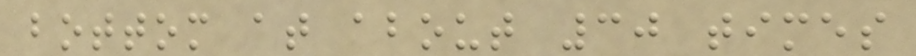bottom at about 30 times
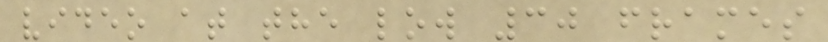video at the low 30 frames
